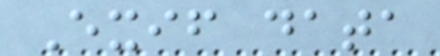Exif data
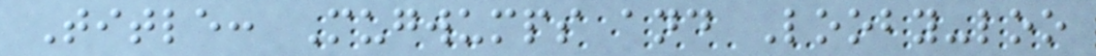Title: Mugwumps and Looby-loo
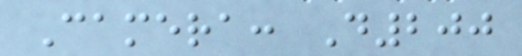Camera: D200
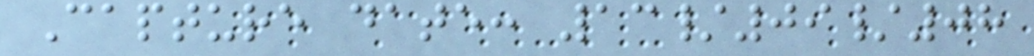Capture date: 13/09/08
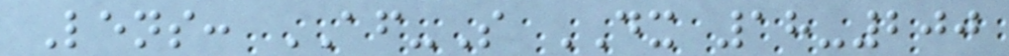Lens: AF-S DX 18-200
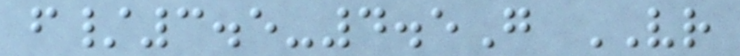f/3.5-4.5G VR
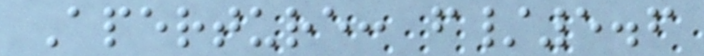Aperture: f/5.6
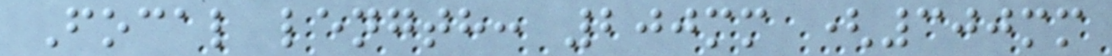Focal length: 200mm (300mm
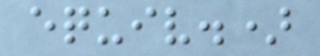equiv.)
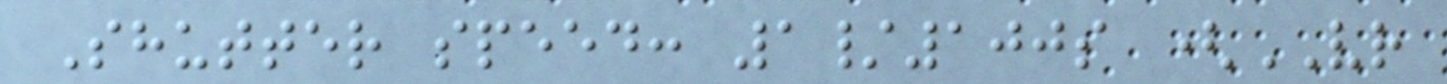Shutter speed: 1/100s (VR
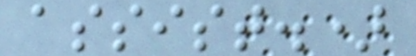assist.)
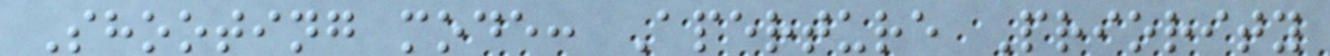Shooting mode: Aperture Priority
